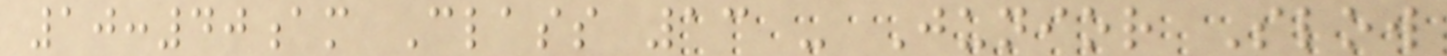10:40am Class 13 - Junior Slow
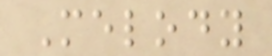Melody
